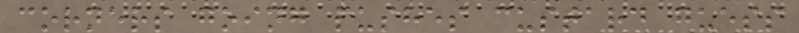corners going pushes custard guess
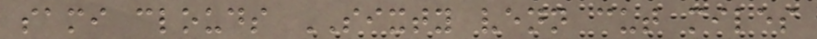sami clouds SIXTY venn cut miles
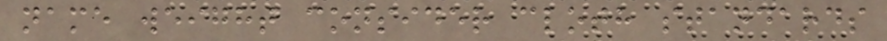name weight consider cloth standards
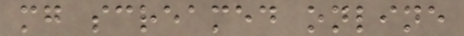mg screamed online
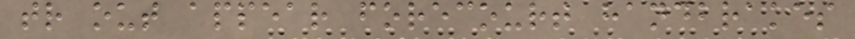tr out appear forecourt handbrakes
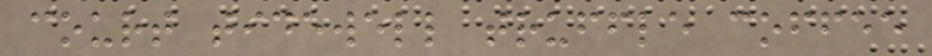court tidewell truffle coffee
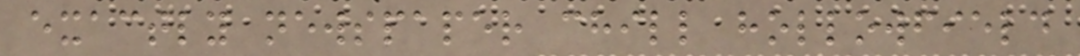exactly newspaper chill hollowfield
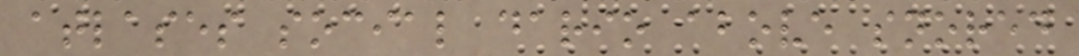atlases social dario above snored
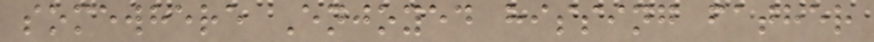somewhere Enjoyed hissing father
